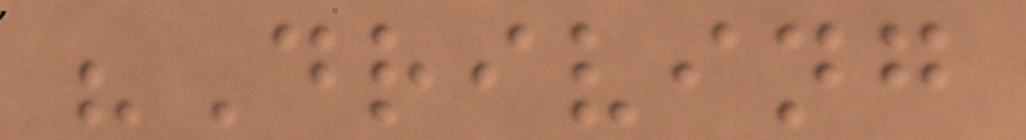"Driving
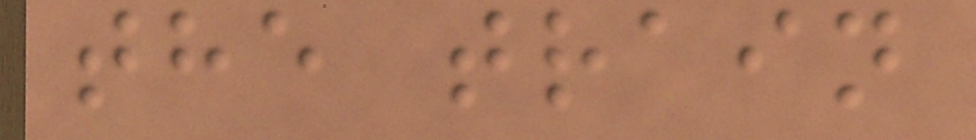the train
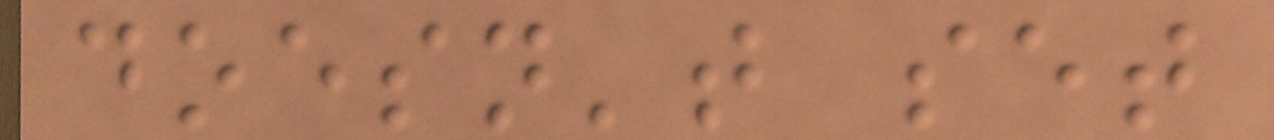doesn't set
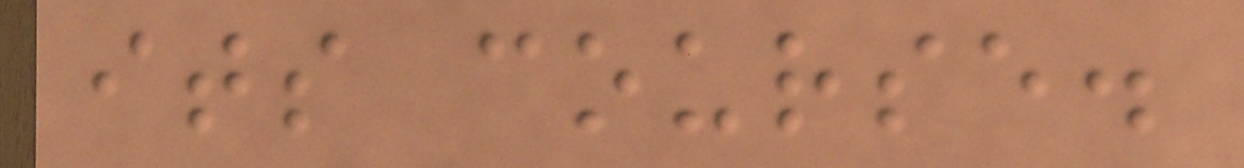its course.
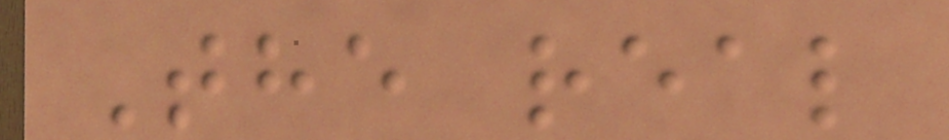The real
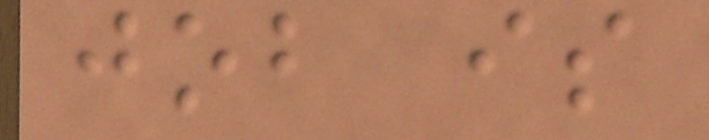job is
